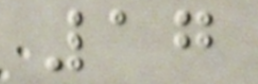17
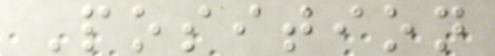Position
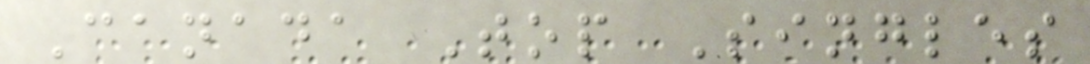Canada Top Singles
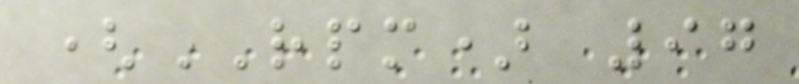(RPM) 97
